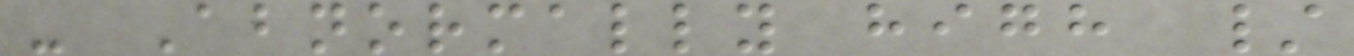- Abnormally high /
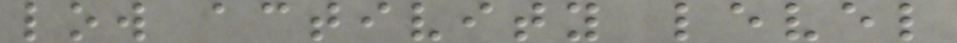low activity level
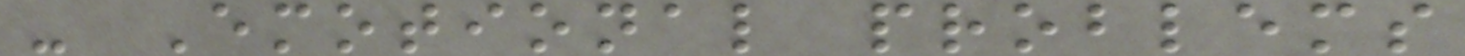- Emotional problems
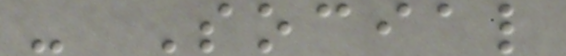- Social
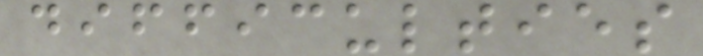difficulties
